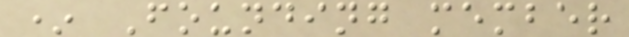* Founding member
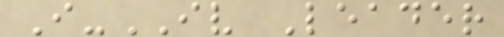I-IV Leader
